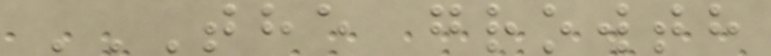THE GROWTH
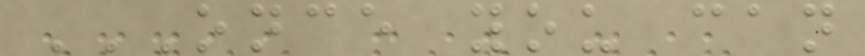ONCE YOU CAN
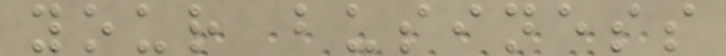your business
